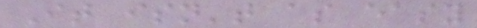It isn't as easy
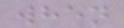when
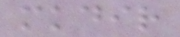mkdir
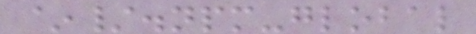~/.npm-global
